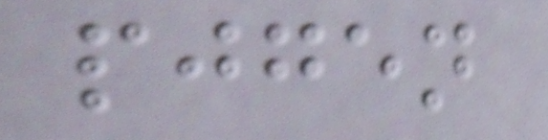pjgen
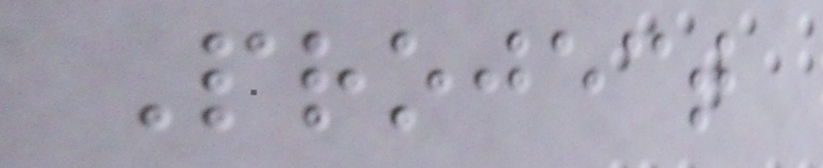Project
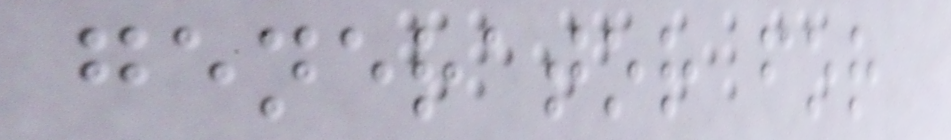generator for
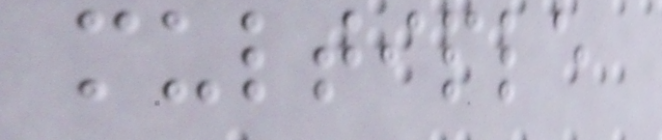multiple
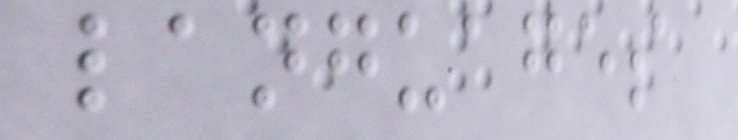languages
